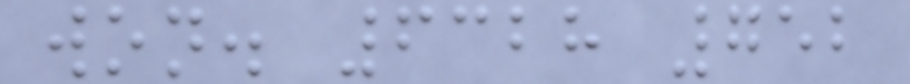won. 6328 752
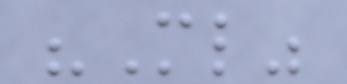"Ml"
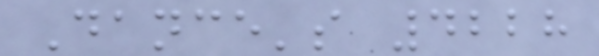Dance's 4228
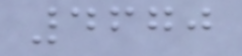4670
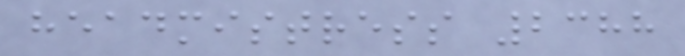headmistress 2388
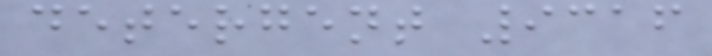detergent 9316
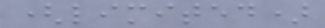(limited)
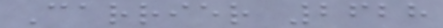Carrier 2628
